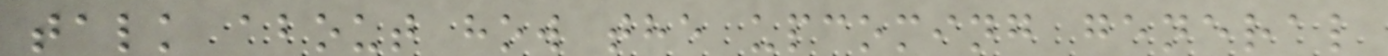talk about how the upcoming general
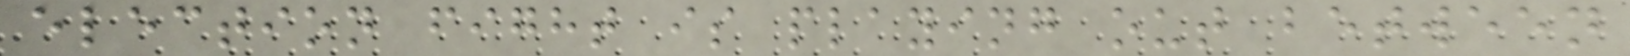election fight is playing out between
